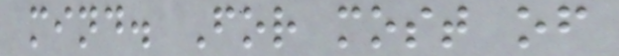mind. For most of
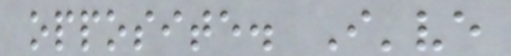opposite. I've
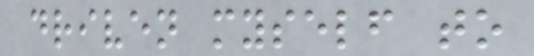driven myself to
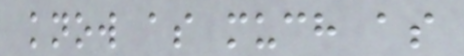know as much as
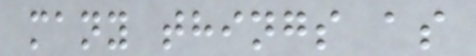many things as
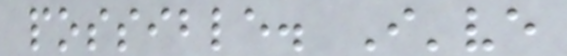possible. I've
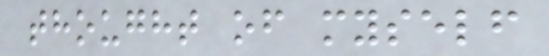thought of myself
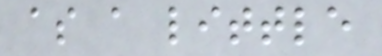as a little
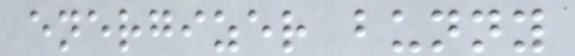energizer bunny
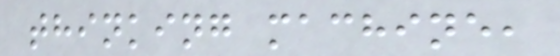thinking machine,
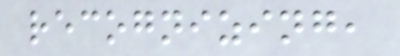recognizing,
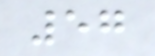57
